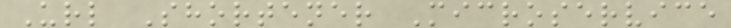Url Shortener Microservice
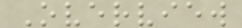Overview
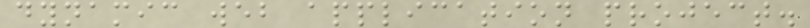dynamic web application project.
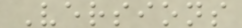Versions
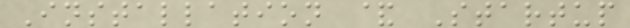Installation & Startup
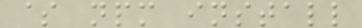$ npm install
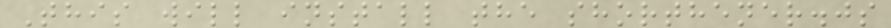This will install the shorthener.js
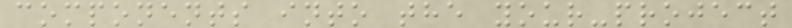components into the your-project
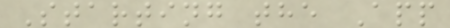Starting the App
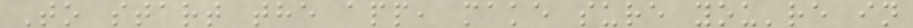To start the app, make sure you're in
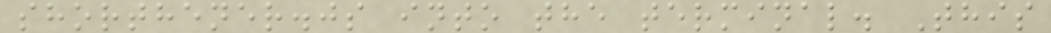shorthener.js into the terminal. This
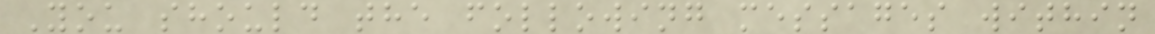You should the following messages within
